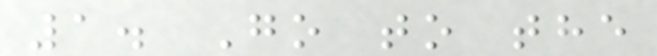1. Go to the
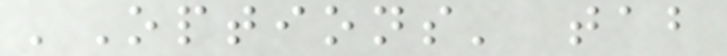'Options' tab
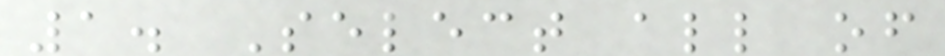1. Select all of
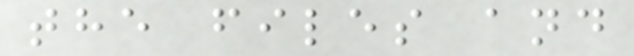the files and
